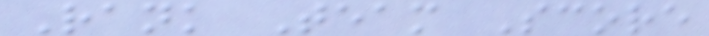Rank Team Score
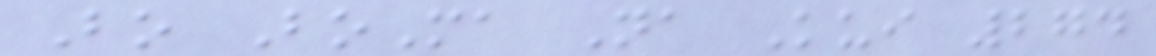Bo BoMa Na Kui 274
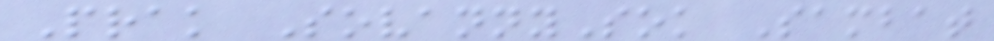Prak SovannySok Sambat
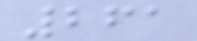261
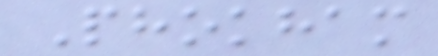Phokham
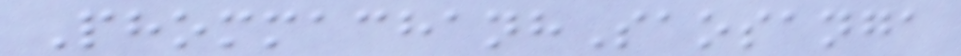PhommachanhSaosanga
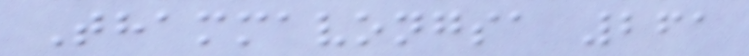Thammavongsa 261
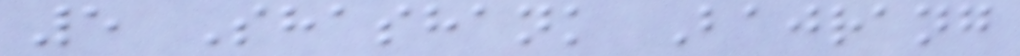5 Shashank Bajrang
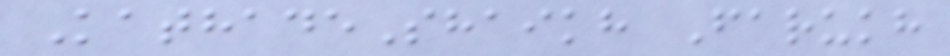KathadeShaikh Farukh
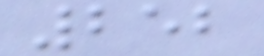252
